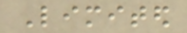Limited
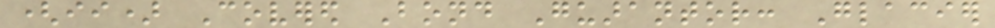(ii) Covered Bond Guarantor: Glacier
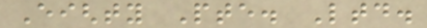Eighty Pte. Ltd.
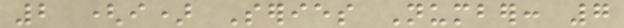2 (i) Series Number: 7
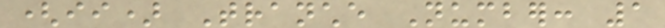(ii) Tranche Number: 1
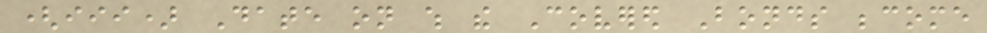(iii) Date on which the Covered Bonds become
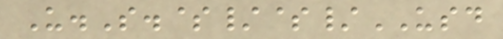U.S.$/$/USD
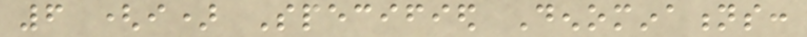6 (i) Specified Denominations:
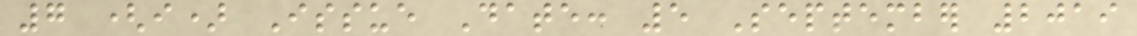7 (i) Issue Date: 5 September 2019
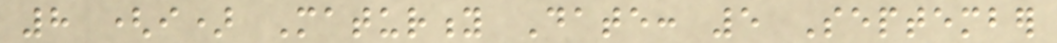8 (i) Maturity Date: 5 September
